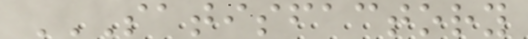SATISFACTORY
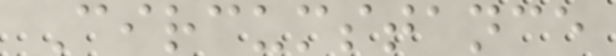Circumstance
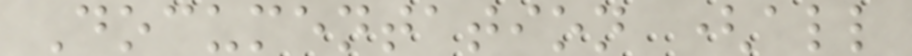Documentation (all
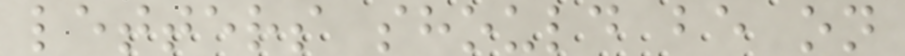letters should be on
